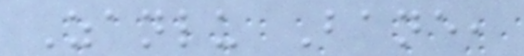Zanlu Bane,
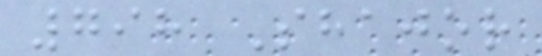798 Shajor
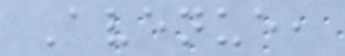Avenue,
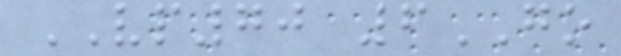VP70 6GO
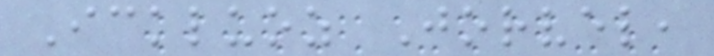Ickluoz Jorvel,
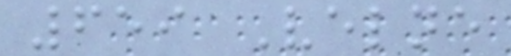659 Velne
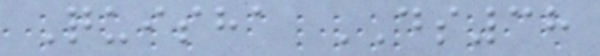Quisha DS38
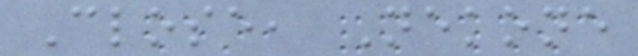Close, Nekone
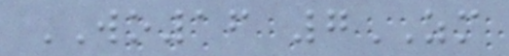WO16 7ZM
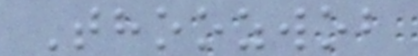Thoozwob
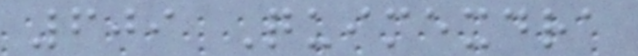609 Quimexdra
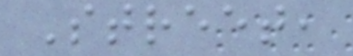Street,
